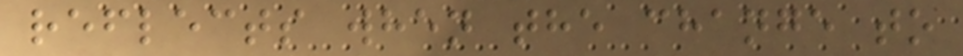reflects when the change to
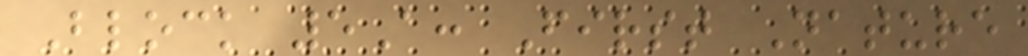Block 5A: First Nature
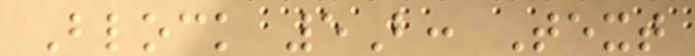Block 5B: Text
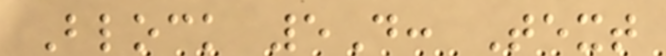Block 5D: Text
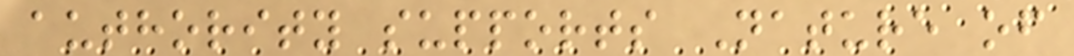authority supports Nature of
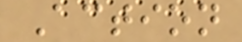Action
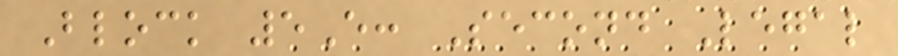Block 5E: Second Legal
